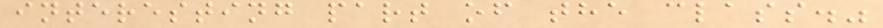interesting part of the class."
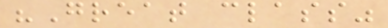"Great class"
